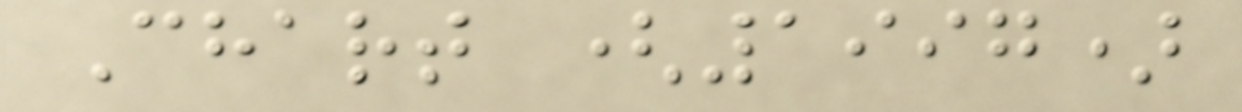Chart (1997)
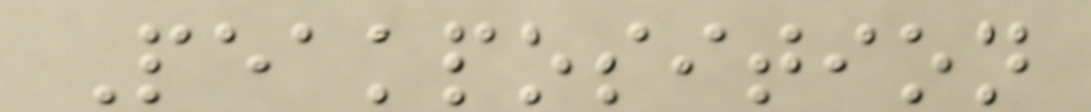Peakposition
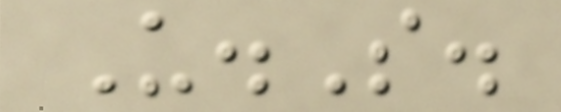U.S.
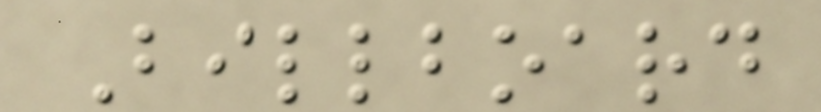Billboard
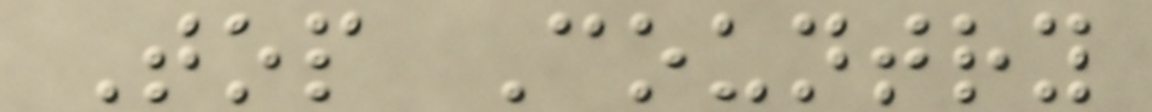Top Country
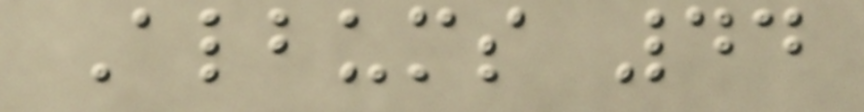Albums 44
